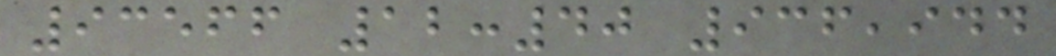93566 12:40 936,944
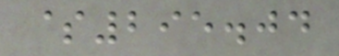$295.04
